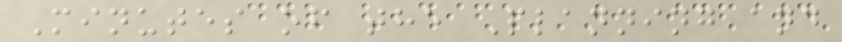Minutes of the Planning and
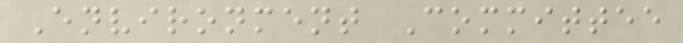Environment Committee
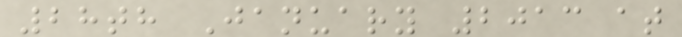28th January 2013 at
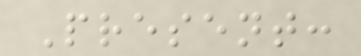Present:
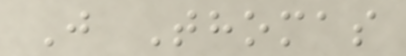J Thomas
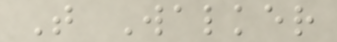T Walker
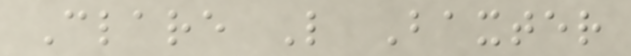Clare L Baxter
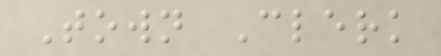Town Clerk
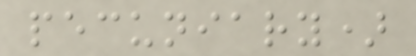pecuniary)
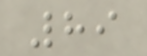89
